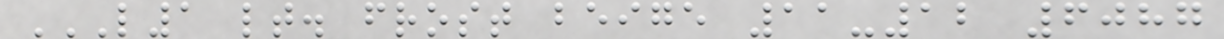L1 LT. FROST BEIGE 11-12 6087
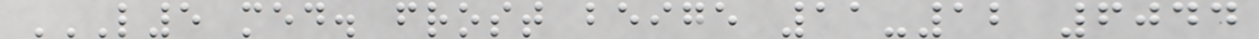L5 MED. FROST BEIGE 11-12 6044
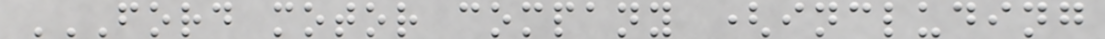FORD MOTOR COMPANY (INCLUDING
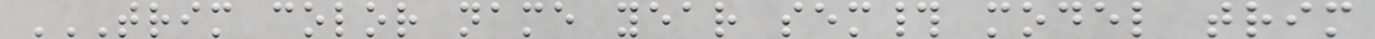TRIM COLOR NAME YEAR SEM# MODEL TRIM
